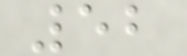52
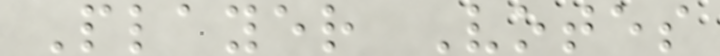Player Votes
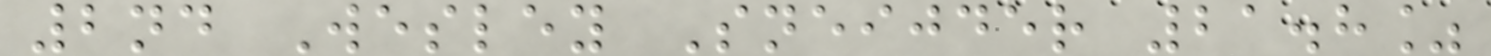2nd Wesley Sneijder 21.8%
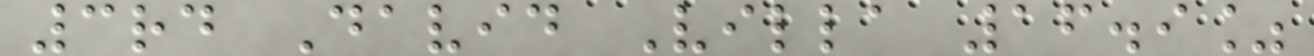3rd David Villa 16.9%
